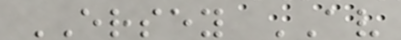ERSEY AV
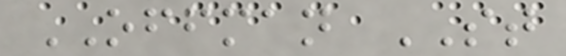OFFMAN ST
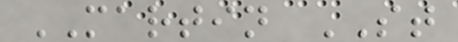MARTIN ST
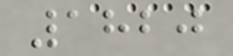1820
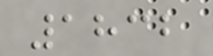1832
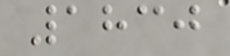1830
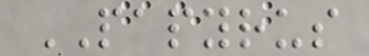PAPYRUS
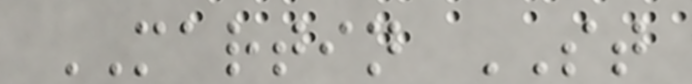MARTIN ST
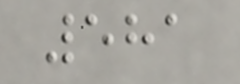581
